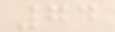74
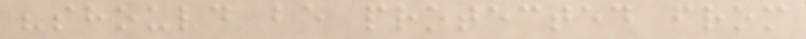"should be protected from
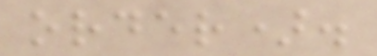order).
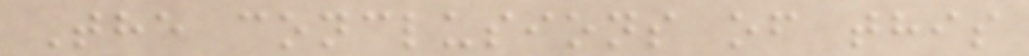The conclusions of this
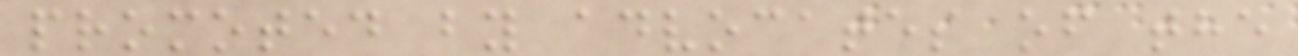promoted by advocates of the
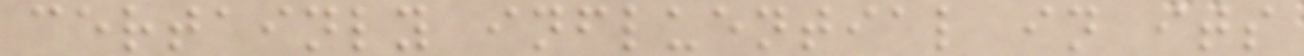certainly influential in its
